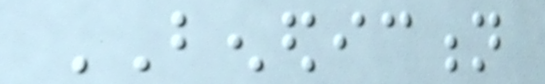BENEDICTION
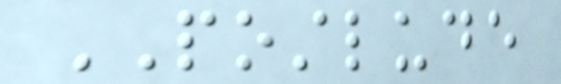POSTLUDE
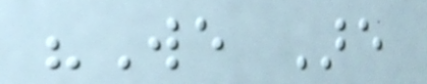"We Are
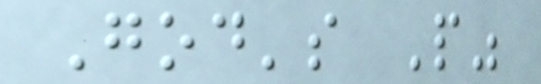God's People"
